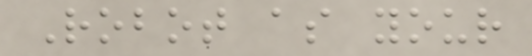Robot as your
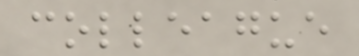colleague
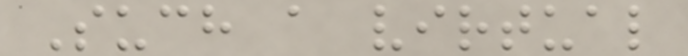Such a virtual
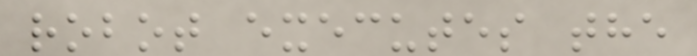robot executes the
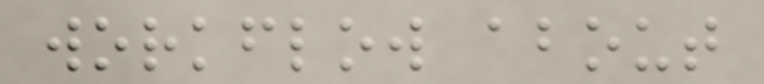workflow about
